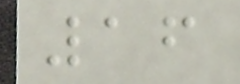16
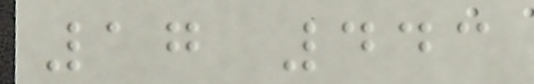17 443
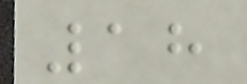18
